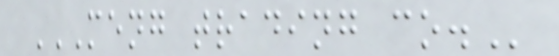MENG TRADING CO.
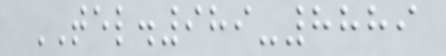TEL.989-8889
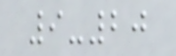9-20
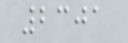2301
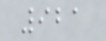921
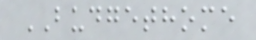BUDGETHOME
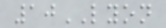10LYON
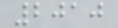2010
